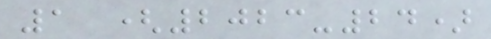1 (2023-24)
